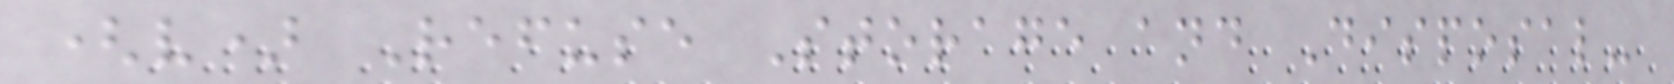(v) Refuse Storage and Disposal-
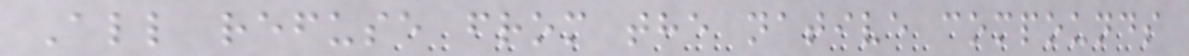All refuse from the native compounds
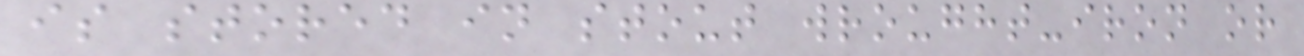is stored in stout wrought-iron or
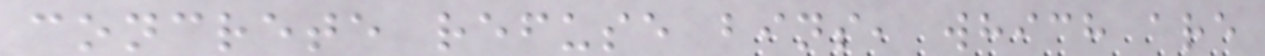concrete refuse bins, which are
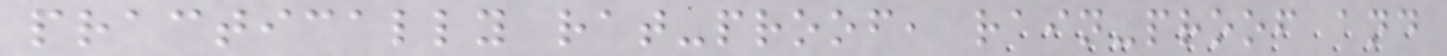practically rat-proof, rain-proof and
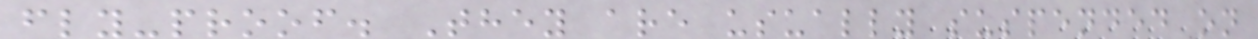fly-proof. They are usually suspended on
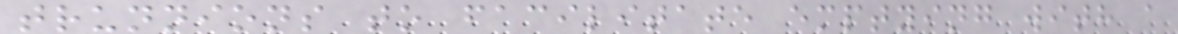trunnions to facilitate emptying with a
